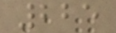225
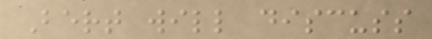Bert will discuss
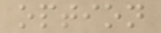option
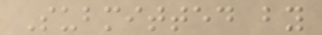Submitted by
